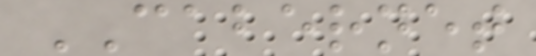CABERNET
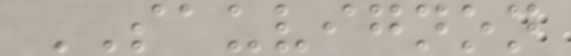SAUVIGNON
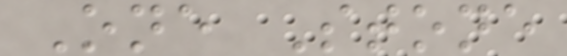One Stone
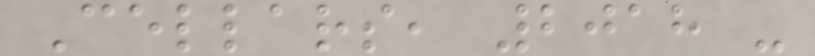Cellars, 2018 -
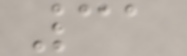31
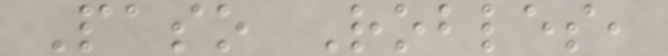Paso Robles,
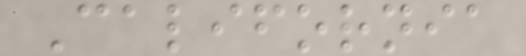California
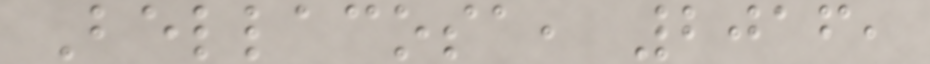Bellacosa, 2016,
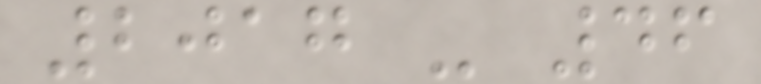2017 - 46
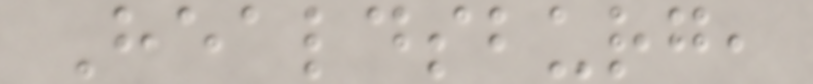Healdsburg,
